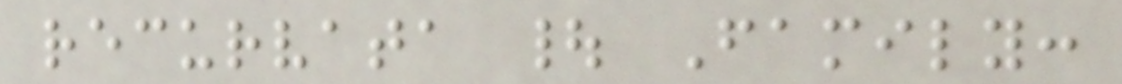recurvata | Family:
